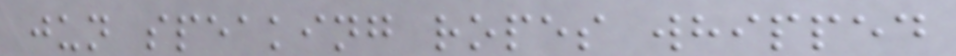jun speaking ropes whipped
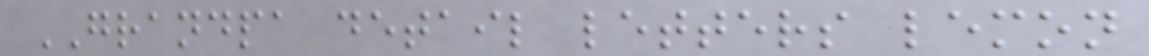GRANDPA detail letters lemon
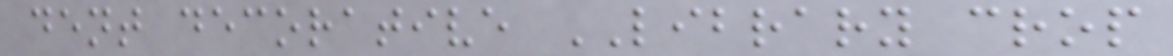dent decorative LIBRARY crop
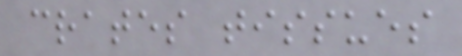crates tissues
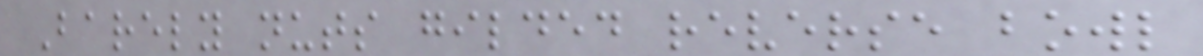Barely nuts gilded reverse bowl
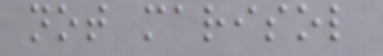not marisol
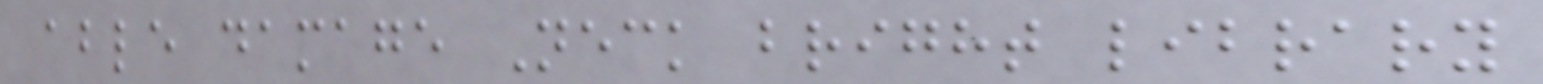able damage Neck bright library
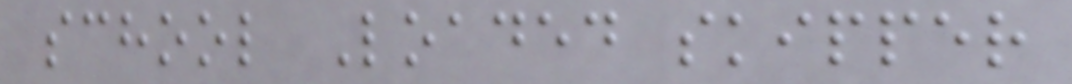school Loaded skipper
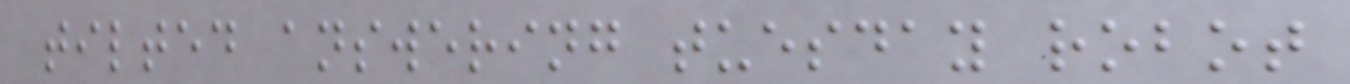tilted answering tuesday robot
